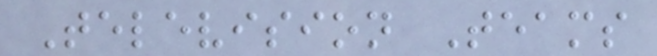Television Teams
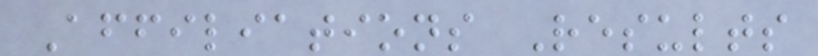Affiliations Results
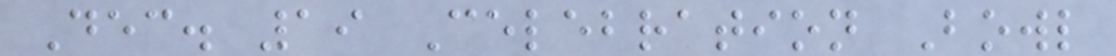Dec. 19 Celebration Bowl
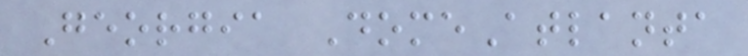Georgia DomeAtlanta
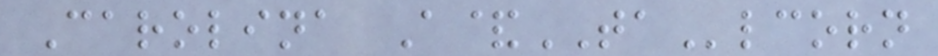Carolina A&TAlcorn
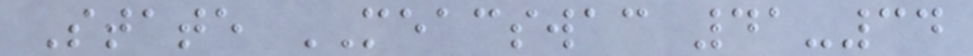State MEACSWAC 41-34
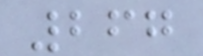267
